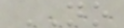NO
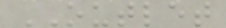OUTLET
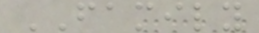FAMILY
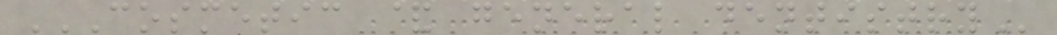COSMETIC & GENERAL DENTISTRY
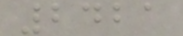2421
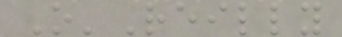O'Reilly
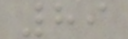89
